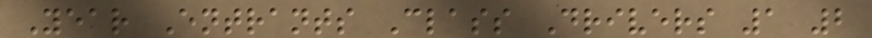Year Entrants Class Drivers 1 2
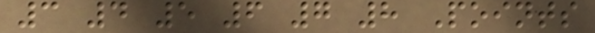3 4 5 6 7 8 Points
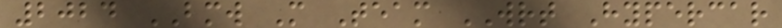2024 BMW M Team WRT Hypercar
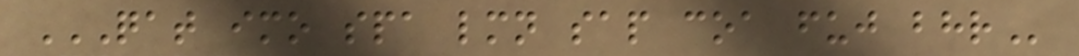QAT IMO SPA LMN SAP COA FUJ BHR
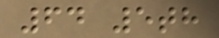64 5th
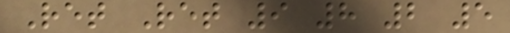Ret Ret 9 8 2 5
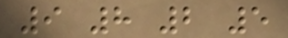9 8 2 5
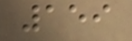159
